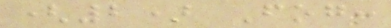(2) Fog:
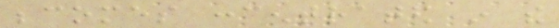becomes concentrated in the
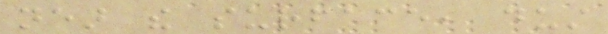near the surface, dust
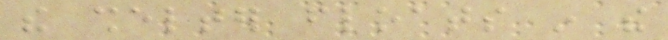the shelter floats in the
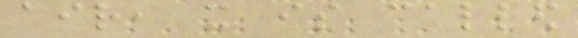air, it is called
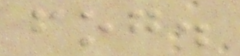fog.
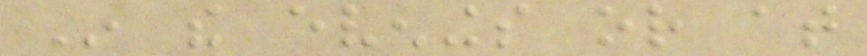In the evenings or at
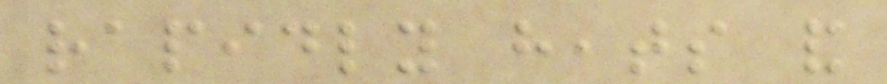rapidly heats and
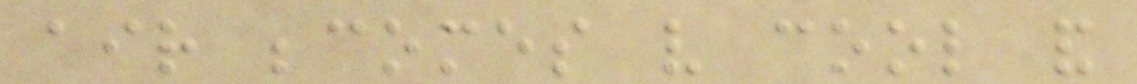air becomes very cool and
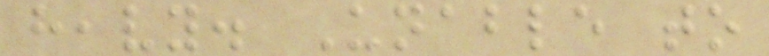heavy. Unable to
